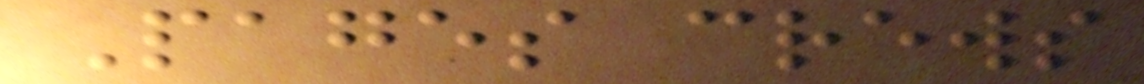Pages crews
